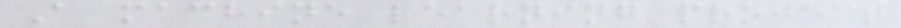A machine learning project
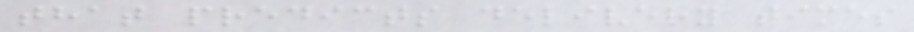that predicts delivery times
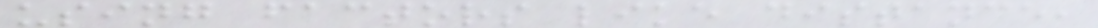using factors like distance,
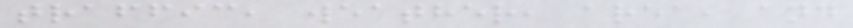traffic, weather, area, and
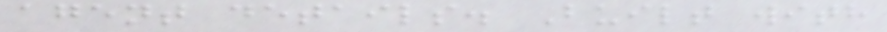agent details. Built with
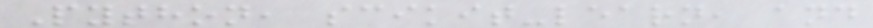Python, scikit-learn, and
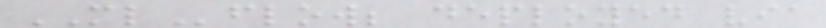MLflow; deployed via
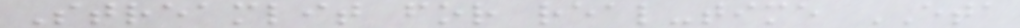Streamlit for real-time ETA
